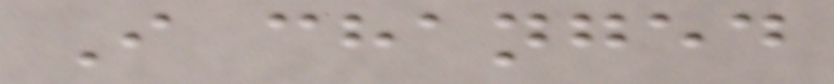I changed
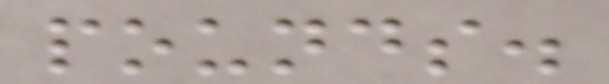pounds.
